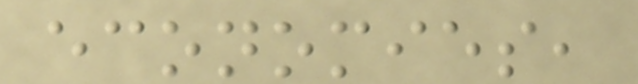economies,
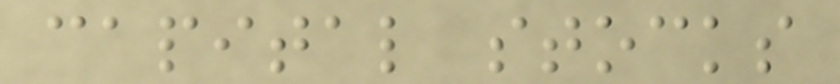capital stocks
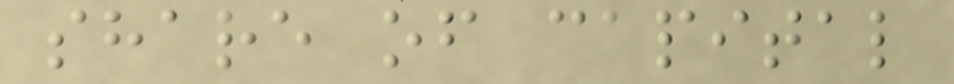share of capital
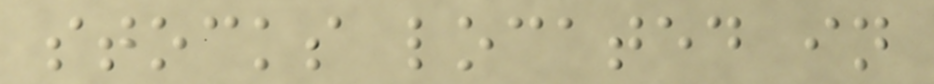stocks located in
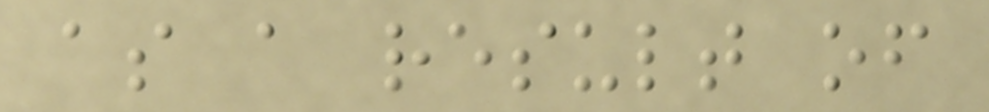as a result of
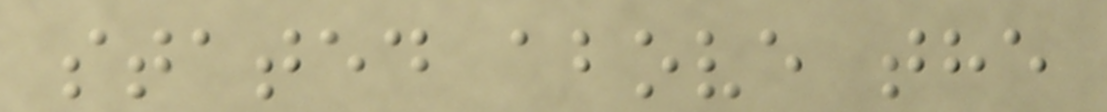stated above the
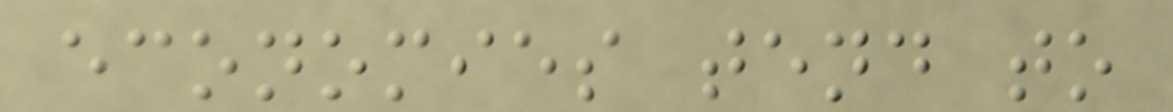economies tend to
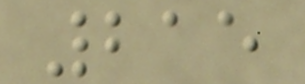215
